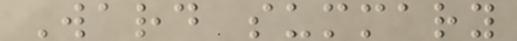Ward summary
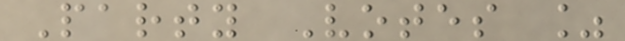Party Votes %
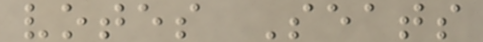votes Seats
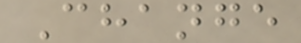Change
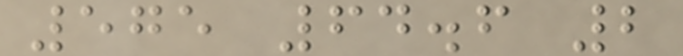575 64.6 2
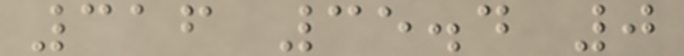316 35.4 0
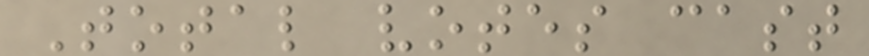Total votes cast
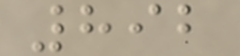892
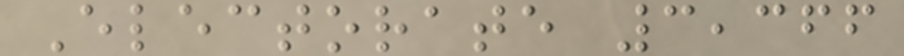Electorate 3,366
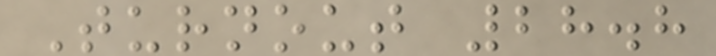Turnout 28.8
